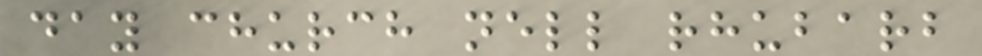day church nell rhubarb
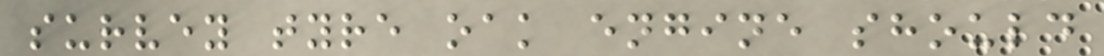survey tyre oak engine should
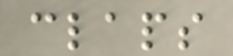claps
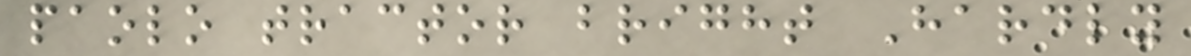paolo tractor bright Hardly
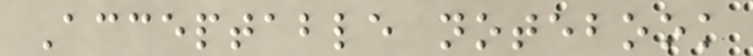Acceptable notebook
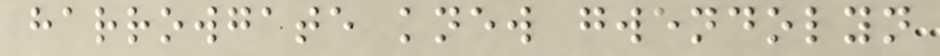harrowgate knew gwendolyn
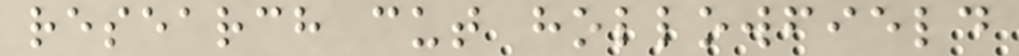research cut hollowfield
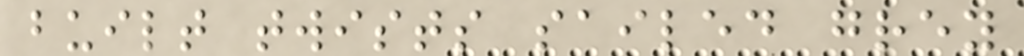built twists sailed grey
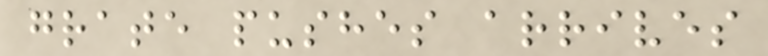grate pushes arrives
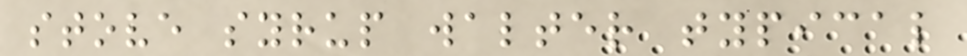stove syrup walter typical
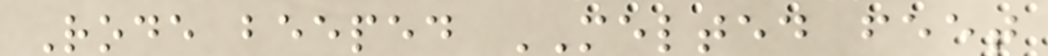Rode beeped MELTED feet
